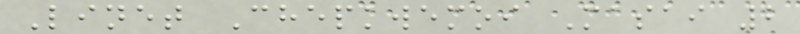Linet Chepkwemoi Masai 2
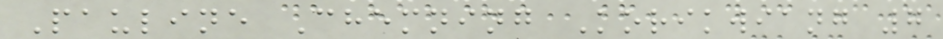Pauline Chemning Korikwiang 7
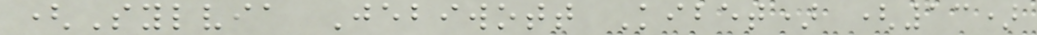(Sylvia Jebiwott Kibet) (13)
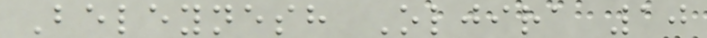Beleynesh Oljira 10
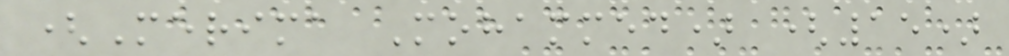(Merima Mohammed) (15)
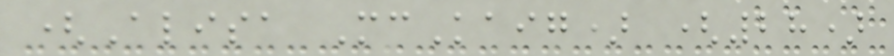(Alisa McKaig) (28)
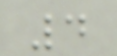4
